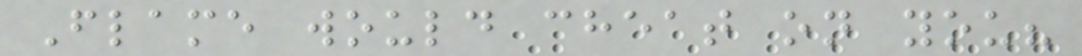Flame would cheat on you?
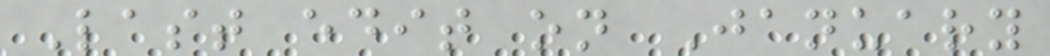Last edit on January
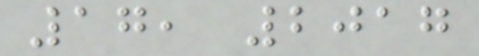17, 2017
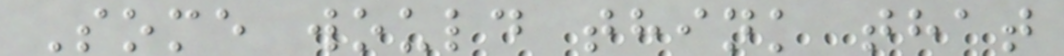Some would think that
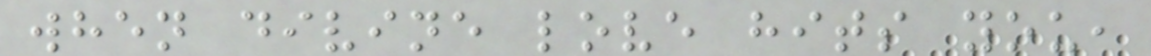when divine love hits you,
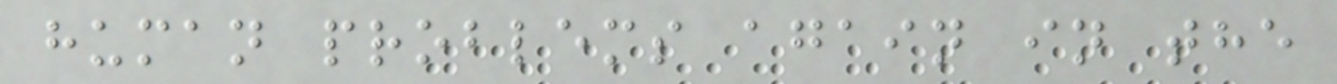human problems again in the
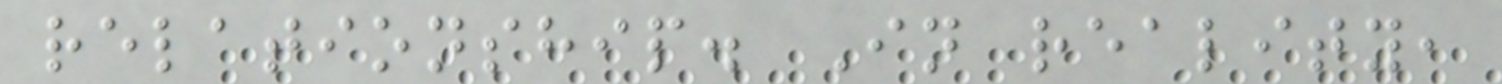relationship. In reality,
